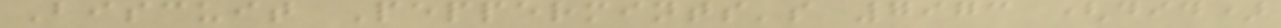Biscuit Peppermints's 7973 (did)
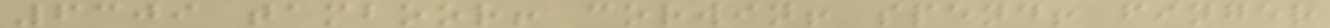6309 tamboor! corwin! spend! finger
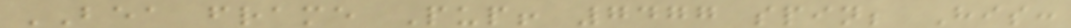BEA frame Pup! 7477 spin; His:
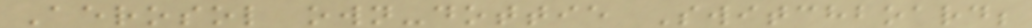Aerosol own-dottie Switchboard;
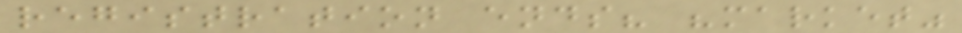registration ends? "market"
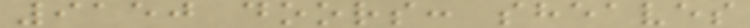9150 doors: sheaves
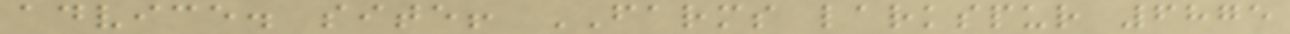advice. site! FARMS larkspur 6875
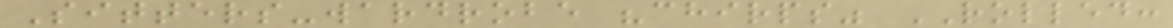Sitters-wardrobe "chirps" ROLLED:
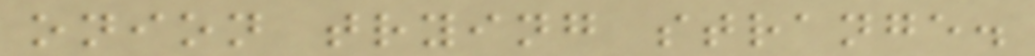onion trying strange.
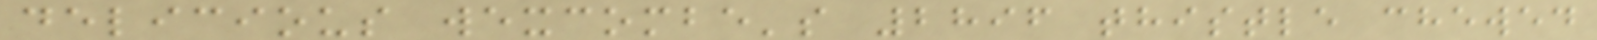delicious wexcombe's 2896 thistle chewed
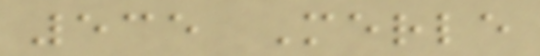535 Merle
